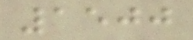1500
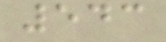543
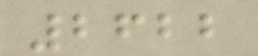2622
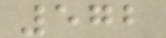572
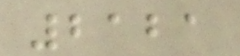2121
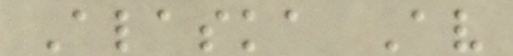Alaska Av
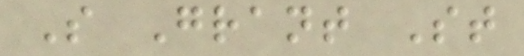S Grant St
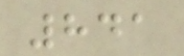841
